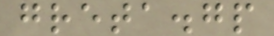greta.gp
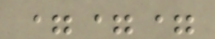===
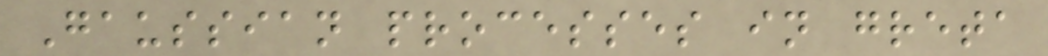Gaussian processes in greta
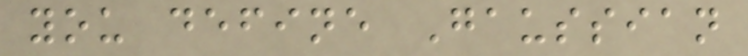you define Gaussian
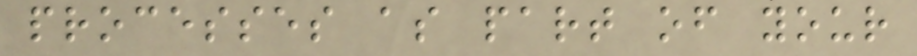processes as part of your
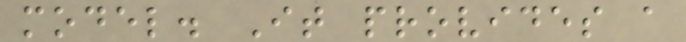model. It provides a
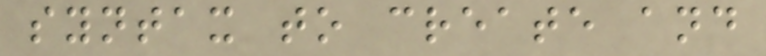syntax to create and
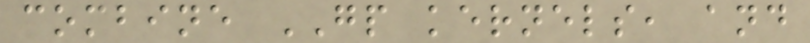combine GP kernels, and
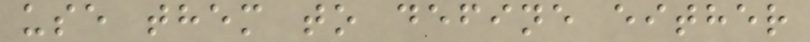use them to define either
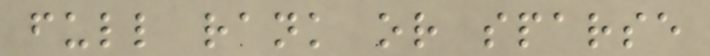full rank or sparse
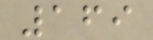169
